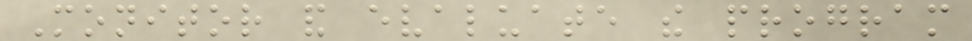Monitor and evaluate the program
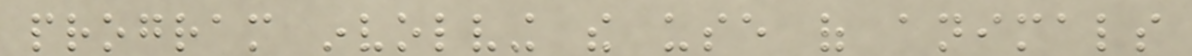program involving the use of animals
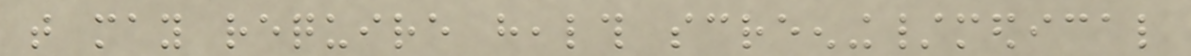that may require health screening/medical
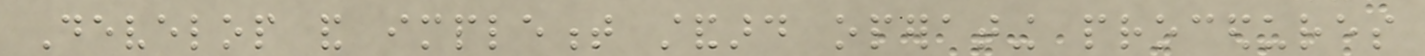Develop and implement standard operating procedures
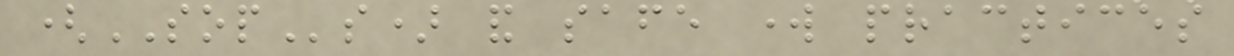(SOPs) and safe work practices
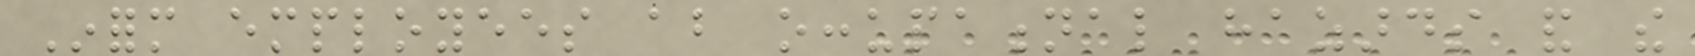Inform employees about occupational hazards and the
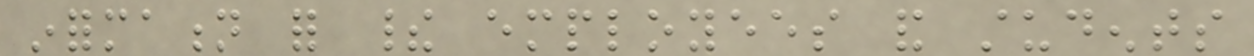information for their employees and students
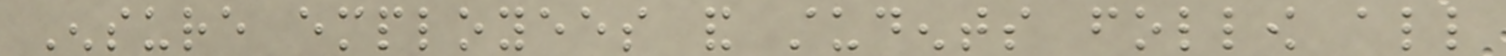Ensure employees and students follow all
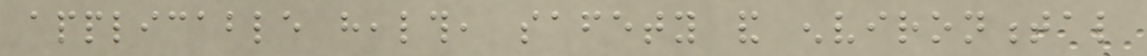applicable health, safety and environmental
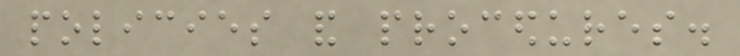policies and procedures.
